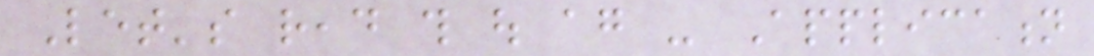Let's read this out again - Application
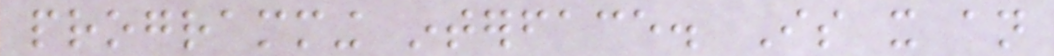programming interface. Is it an
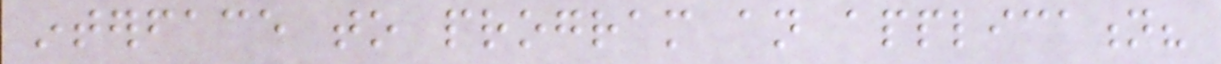interface to program an application?
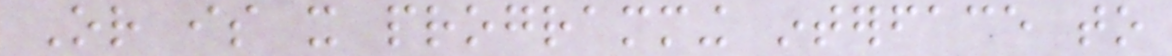Or is it programming interface to
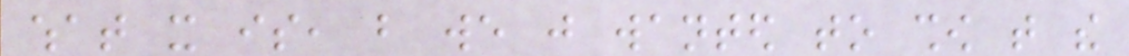what it is, but we just wanted to show that the
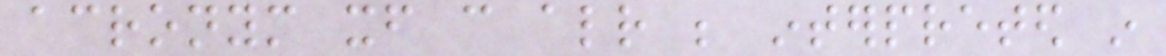acronym itself can already be interpreted in
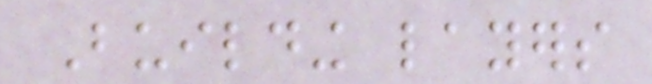Building layers
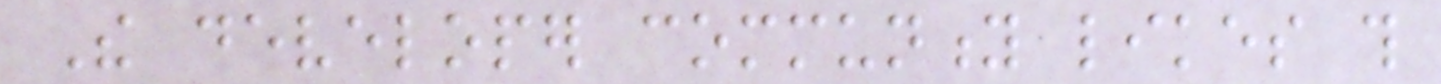The developer community likes this
